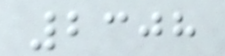2308
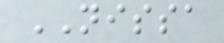NISSA
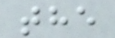the
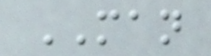MAN
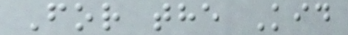For the Kid
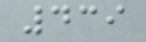439
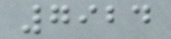7924
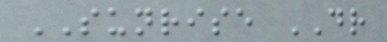SUNRISE DR
